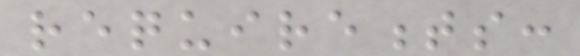requirements:
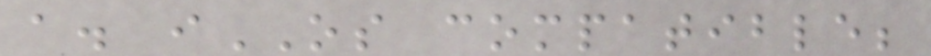a. iOS compatible;
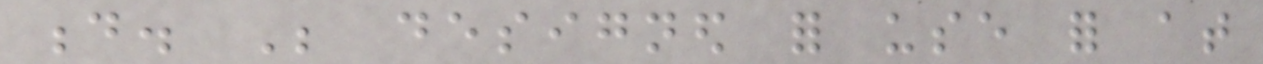d. Be designed for use for at
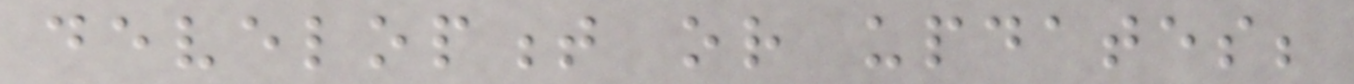development or updates;
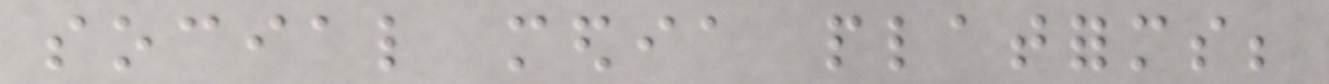social media platforms;
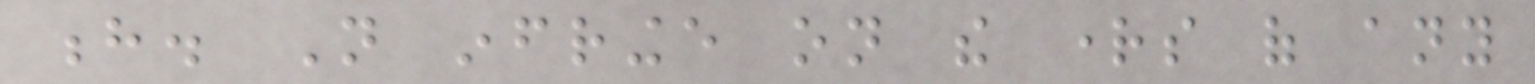h. Not infringe on the rights of any
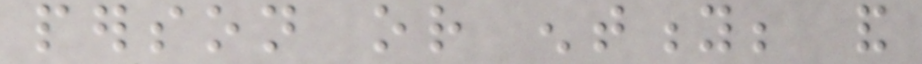person or entity; and
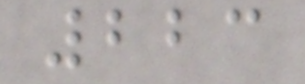223
